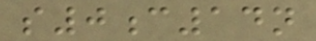s0c14n
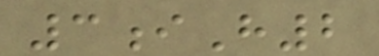3iH2
